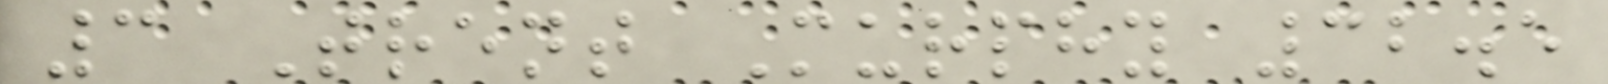3 Trent Murphy 32.5
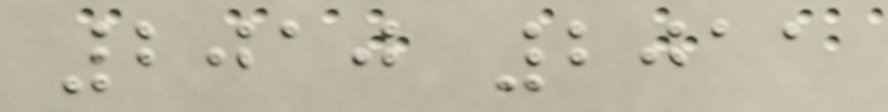2010 2011
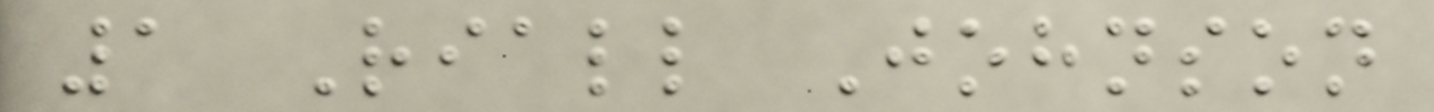1 Riall Johnson
